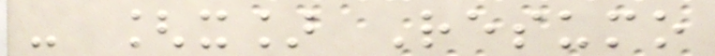- [x] Resumo
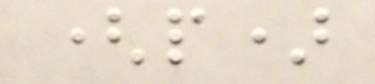(p)
